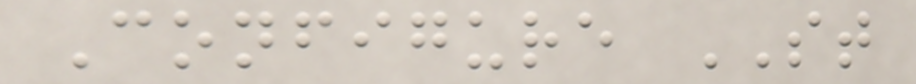Configure ST
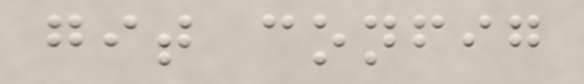git config
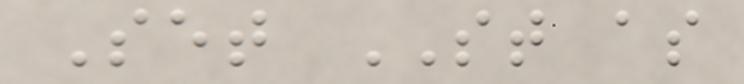Set ST as
